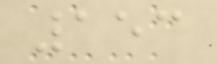153
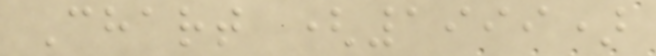Chart (1999)
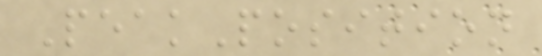PeakPosition
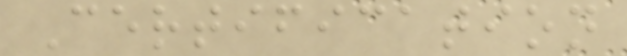Certification
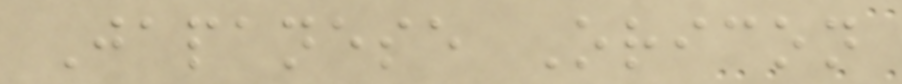Japanese Oricon
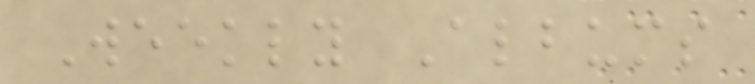Weekly Albums
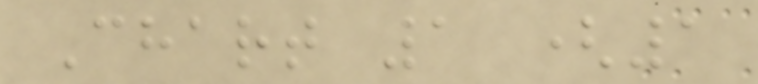Chart 1 (1
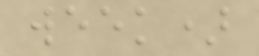week)
